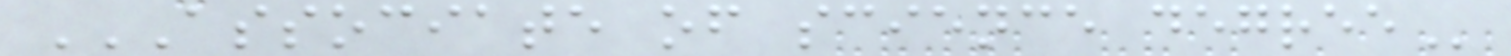ASSOCIATE OF SCIENCE DEGREE
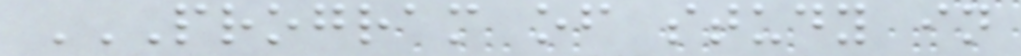PROGRAM OF STUDY IN
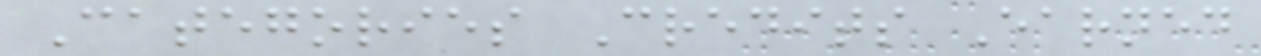Categories Credits Earned
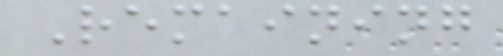Remaining
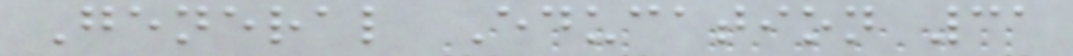General Education 31
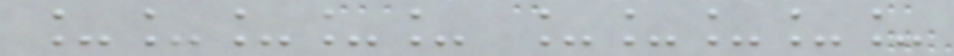_____ _____
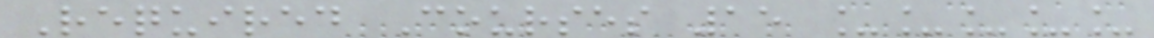Required Courses 15 _____
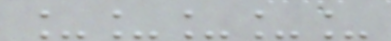_____
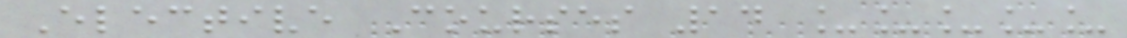Elective Courses 14 _____
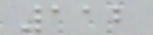112
